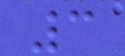3
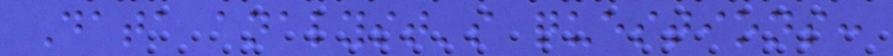Data analyst's questions:
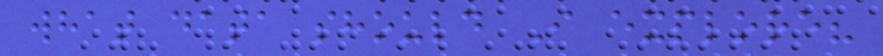what data should I explore?
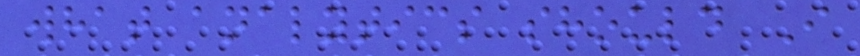what analytics should I
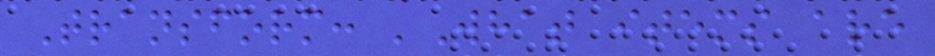Transform: 'What items are
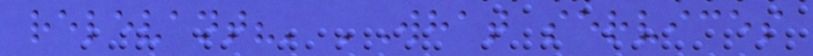relevant?' 'What services
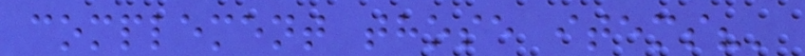complement those items?'
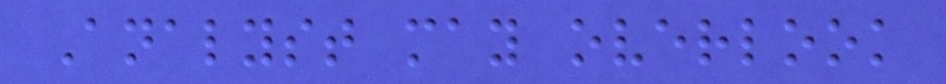Analyst may overlook
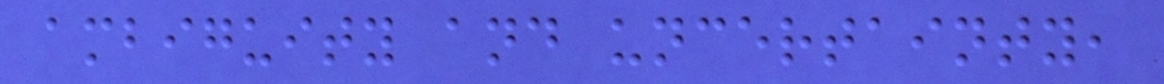ambiguity and uncertainty,
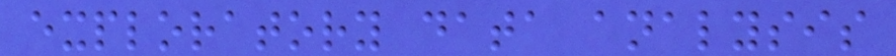exploratory data analysis
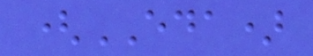(EDA)
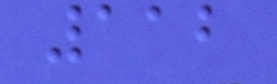112
